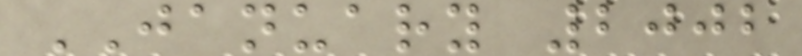JANUARY 2002
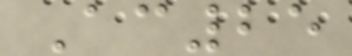Ac25
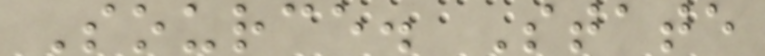Source. State
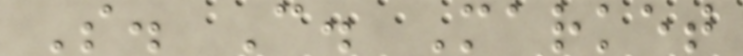S. C. Market
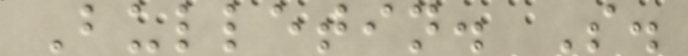Bulletin. S.
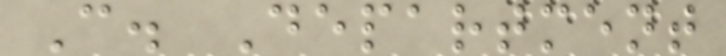C. Department
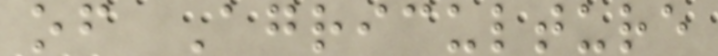of Agriculture
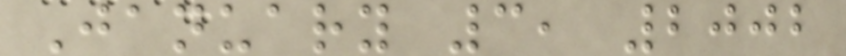January 3, 2002
